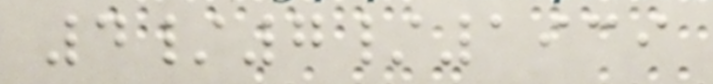4/7/1939
